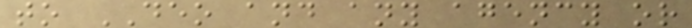to DEO and any agency or
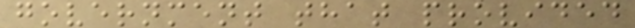government that provided
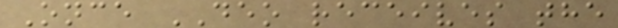Once DEO receives the
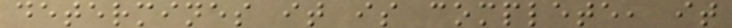determines it is complete, it
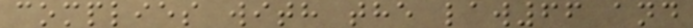complies with the law66 and
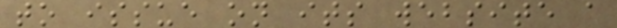to issue on its website a
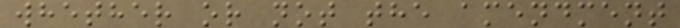whether or not the amendment
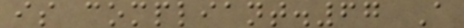is compliant.67 A
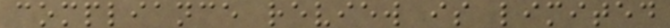compliance review is limited
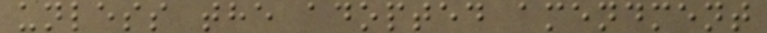unless the adopted amendment
